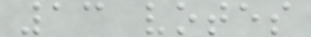13 votes
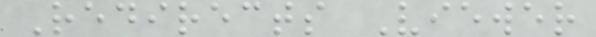Redirects Viewer
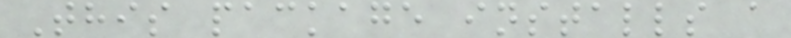This package installs a
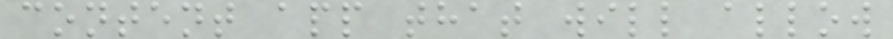content app that will allow
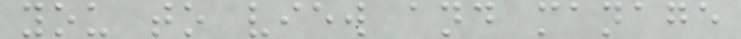you to view and manage
